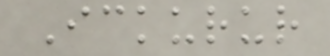Ickurur
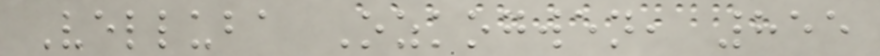Velluba Ozkogwen, 855
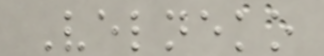Velneko
